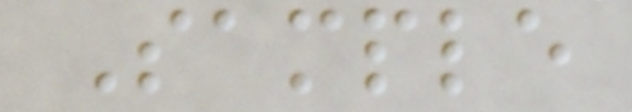Sample
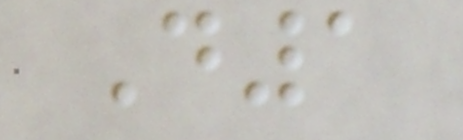D1
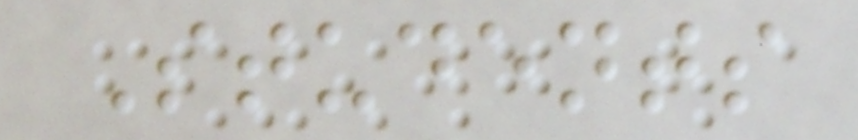Students
